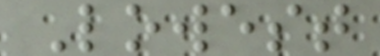Lowest
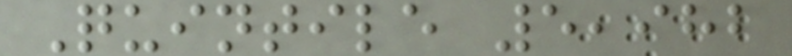Quintile 5,982
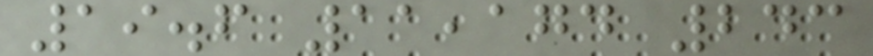19.6 11,174 243
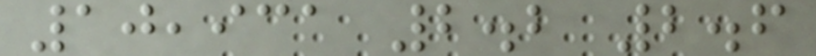10,931 2.2 2.6
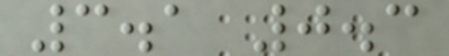3.1 0.3
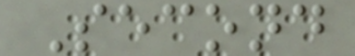Second
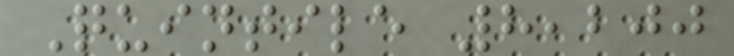Quintile 8,200
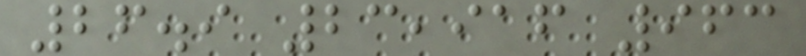26.9 23,916 963
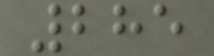285
